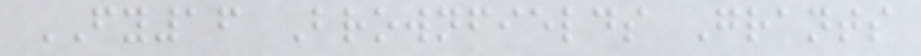FY16 Brownfields Grants
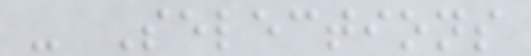- Selections
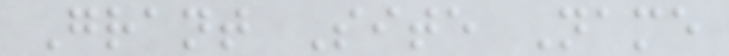Grant Site Name
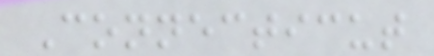Connecticut
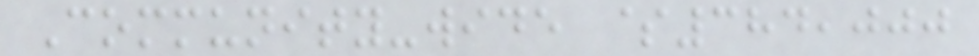Community-wide $384,000
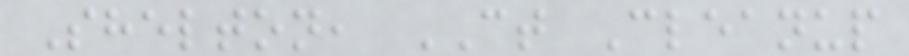Shelton, CT Cleanup
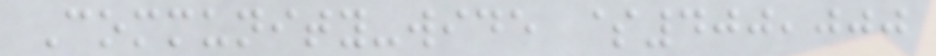Community-wide $400,000
